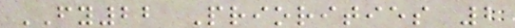FY22 Priorities 2
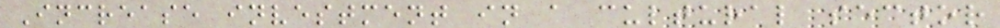Increase investment in a cultural sector
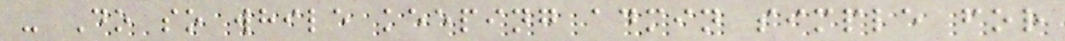- Do so while keeping admin simple for
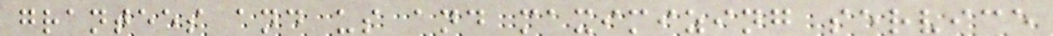grantees and us and maximizing service
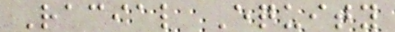Racial Equity
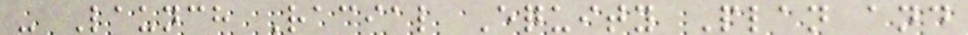- Launch Racial Equity Plan and
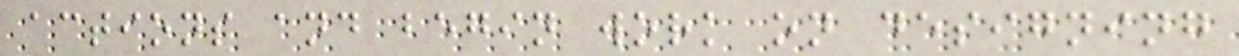actions and begin work on designing
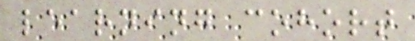learning cohort
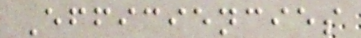Efficiencies
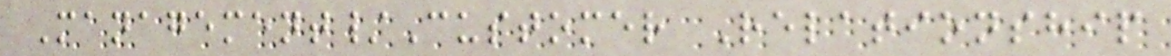Management/Customer Relationship
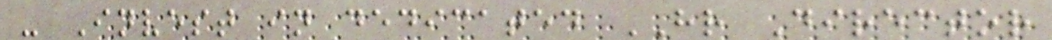- Invest in dedicated HR Director
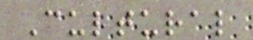Cultural
